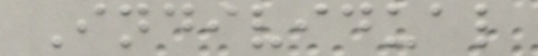Individual
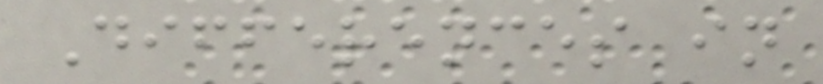Differences in
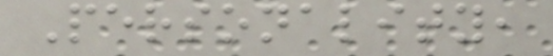Personality,
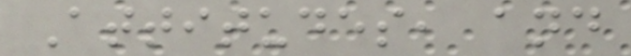Attitudes, and
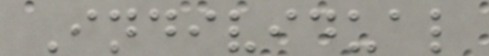Individual
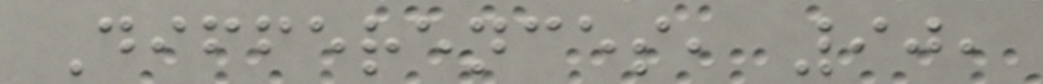Differences, 90,
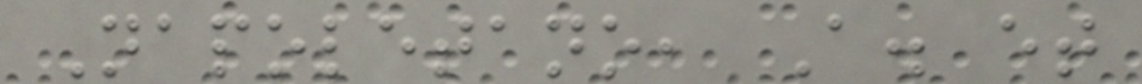Napoletano, A. et
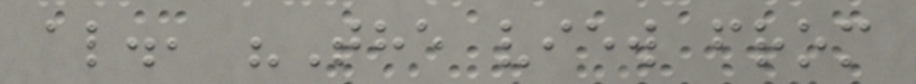al., "The view from
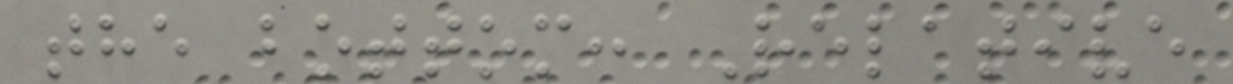the bottom: Relative
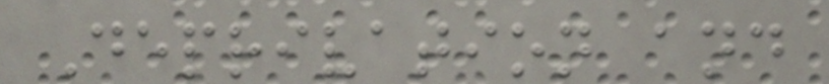Deprivation and
